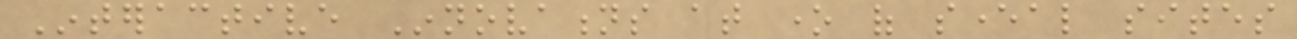Interactive Innovations at one of several sites
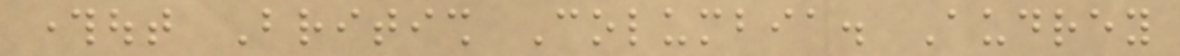throughout British Columbia. Audrey
